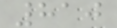810
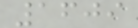1609
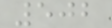502
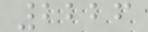2226
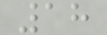18
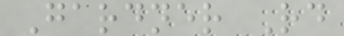Gardner Rd
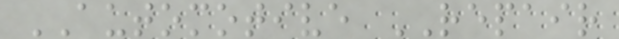AUTOMOTIVE REPAIR
